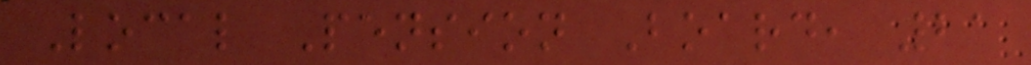Local Pension Board, 21
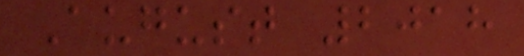August 2018
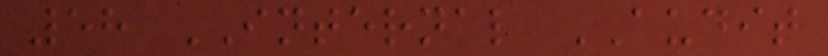58 INTERNAL AUDIT
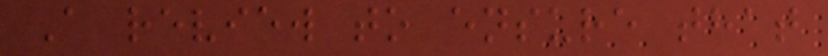A review to ensure that
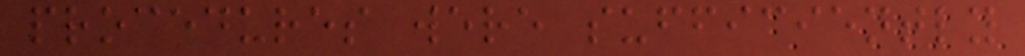procedures were sufficiently
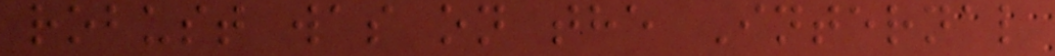robust was on the Internal
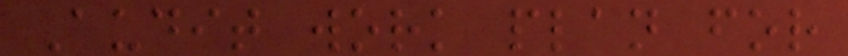Audit work plan for
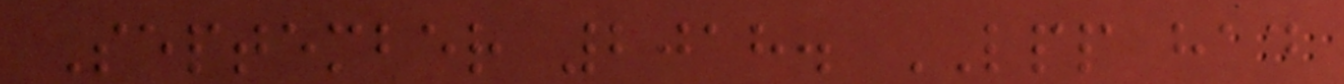September 2018. LPP had
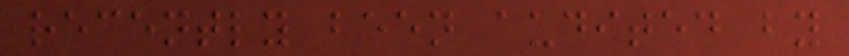recently been audited by
